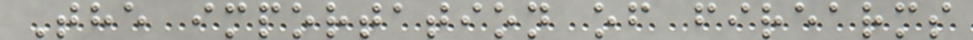The importation of firearms
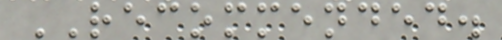RECOMMENDED.
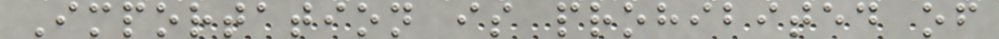Importation is prohibited of
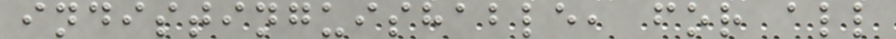indistinguishable, for all
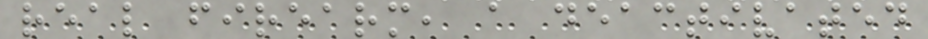real firearm, a deactivated
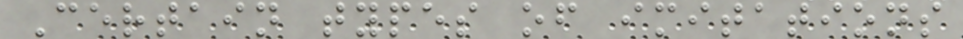Certain types of imitations
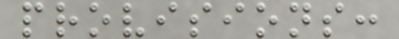provisions:
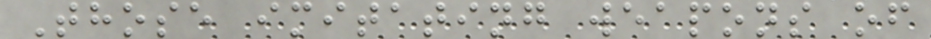Those imitating weapons of
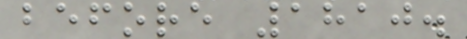before 1810.
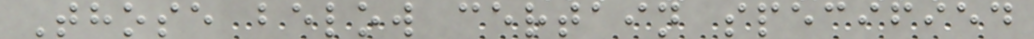Those below certain specified
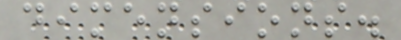dimensions.
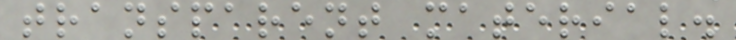transparent material.
